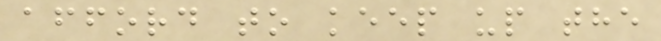afford to keep up the
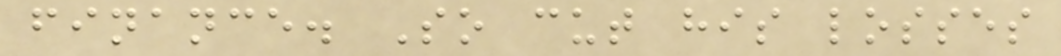finance. So cut his losses
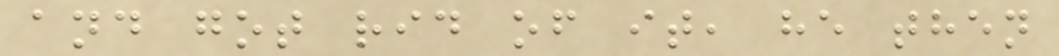and got rid of it, he then
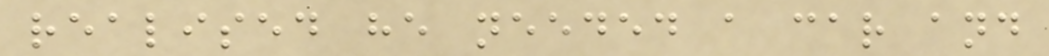realised he needed a car and
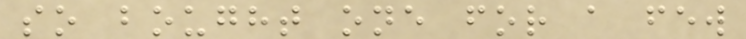so bought one for a few
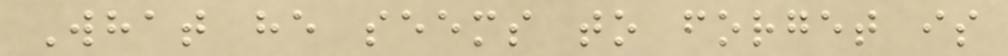What he seems to forget is
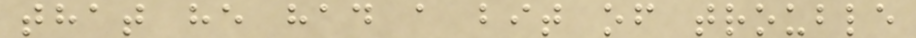that he had a bit of trouble
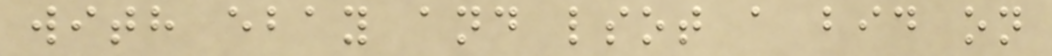with ebay and lsot a bid on
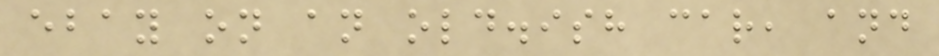ebay on an old.ish car, and
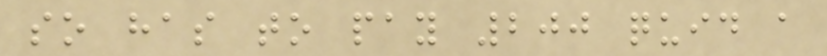so has to pay 200 quid a
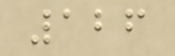126
